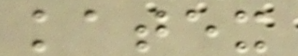katex
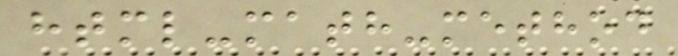html-math-method
